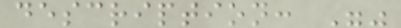description: ""
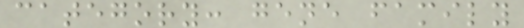category: gene family
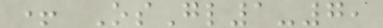+ OsGl1-7,
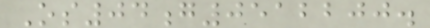Os04g0512200.
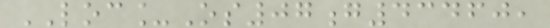LOC_Os07g43460,
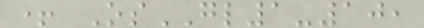+ OsGL1-10,
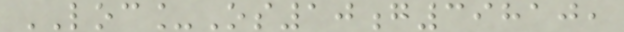LOC_Os10g39810,
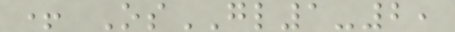+ OsGL1-2,
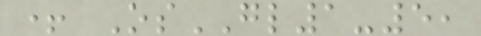+ OsGL1-5,
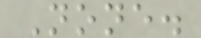None.
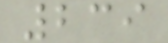239
